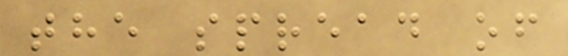the spread of
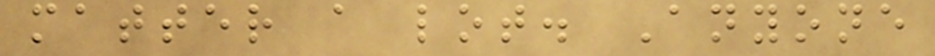matter a lot. Anyone
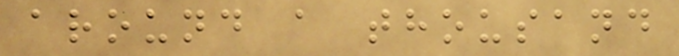around a thousand
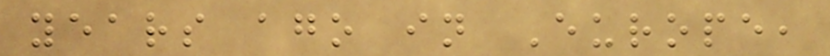years ago in Europe,
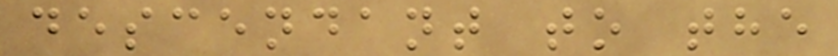descendant to the
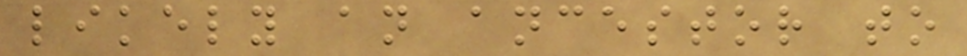likely an ancestor to
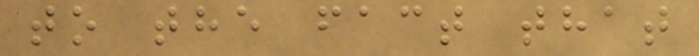to the fact that
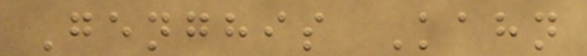Genghis Kahn
